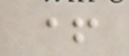+
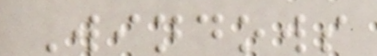Windows
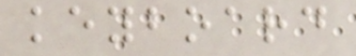keyboard
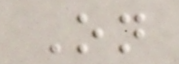On
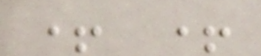+ +
